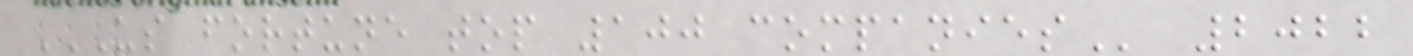US FORTUNE TOP 100 COMPANIES 2022
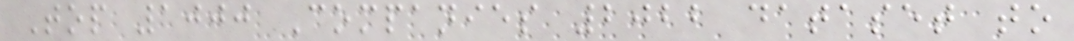Top 1000 Companies 2022 dataset to
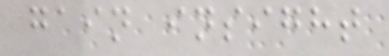gain insight
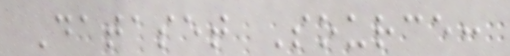Dataset Source:
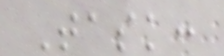Task:
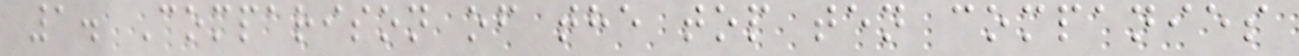1. Comparison of the top ten companies
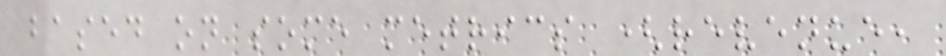based on some metrics (revenue,
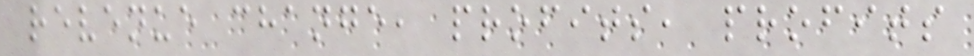revenue change, profits, profits
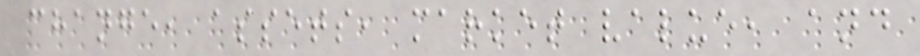change, assets, market value, and
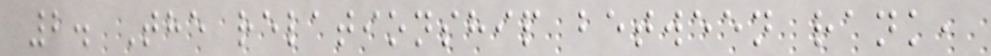2. The relationship between rank,
